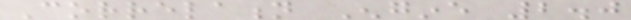Correlation Engine 2.0
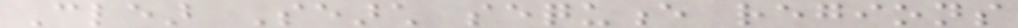Clear Search sequence regions
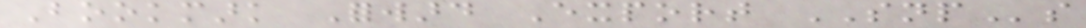Bookmark Forward Export SNPs
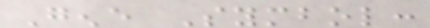Gene Symbol:
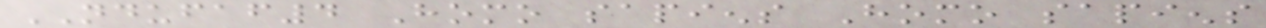NDUFAF4 Homo sapiens Homo sapiens
